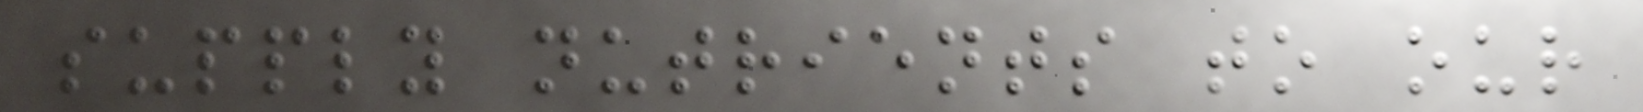supply nutrients to our
